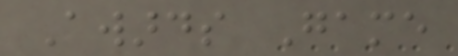Awards Game
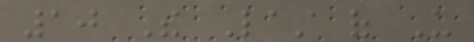10 The Last of Us
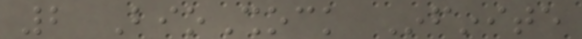2 BioShock Infinite
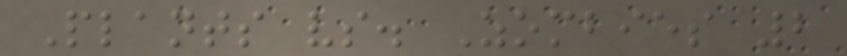Plants vs. Zombies 2
